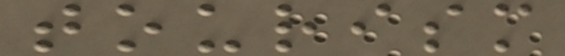tourism
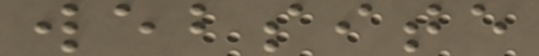website
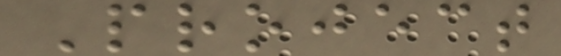Project
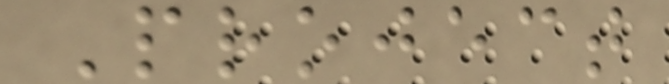Project
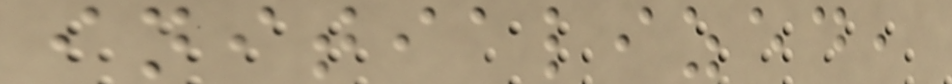initialized,
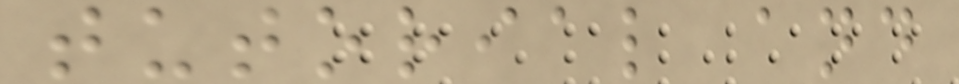tutorial and
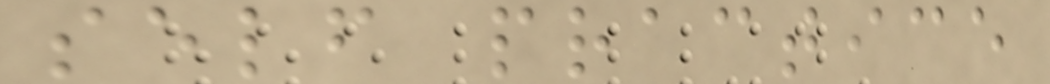self practice
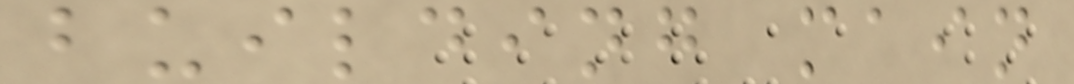building main
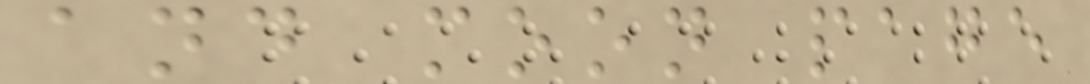and moon page
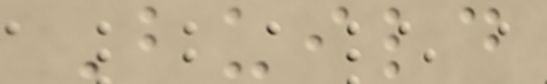Build
